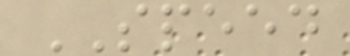SPEED
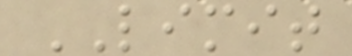LIMIT
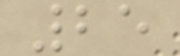25
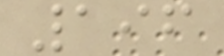196
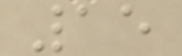15
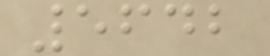5642
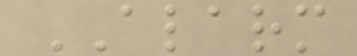ALARM
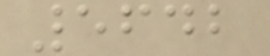5642
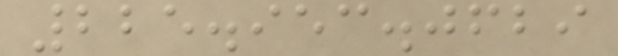225.953.0629
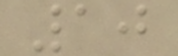10
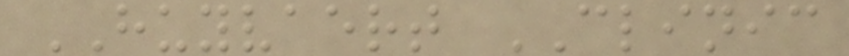HUYVAERT CLINIC
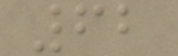62
